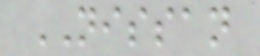NISSAN
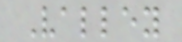Valley
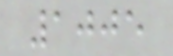1005
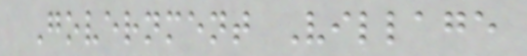Government Village
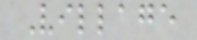Village
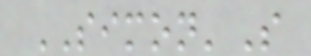SIMON'S
